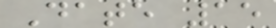Date 15
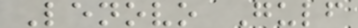Lenovo Gulf
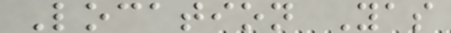Location Yas
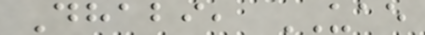Dhabi, UAE
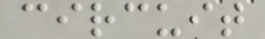circuit
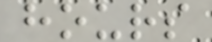hours
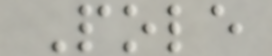Pole
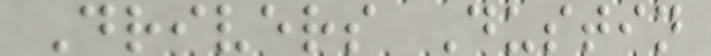Drivers Dustin
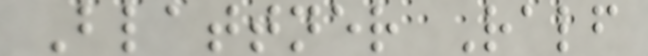Blattner Ralf
